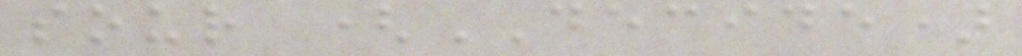sour (DECIDE)
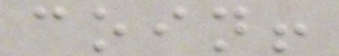coin!
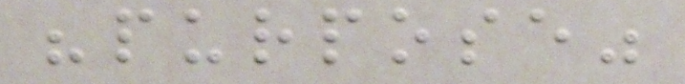"purpose"
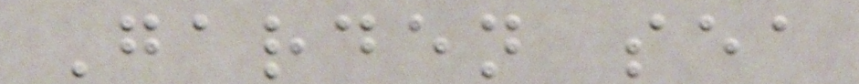Garden sea
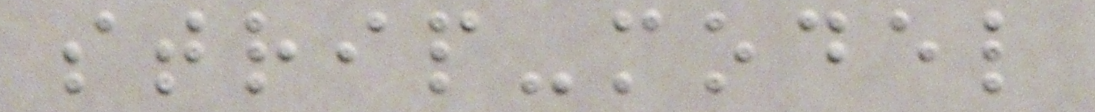strip-model
